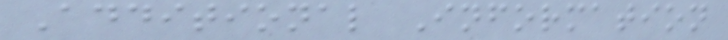Additional Information
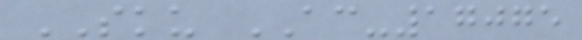SKU AC-17075
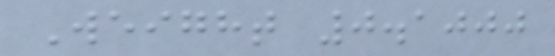Weight 0.1000
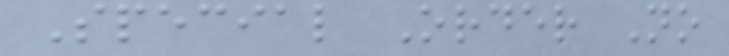Special Order No
